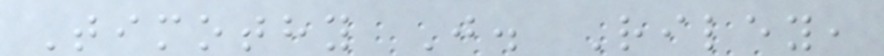Timothy J. Riley,
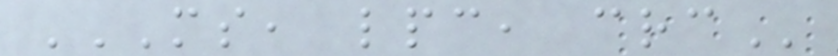MS, LPC, CRC
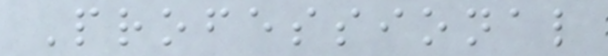Professional
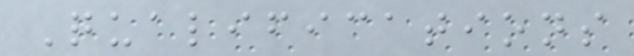Qualifications
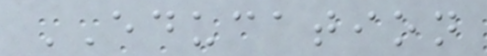EDUCATION
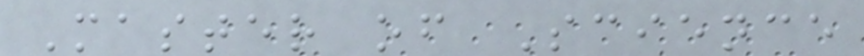Master of Science
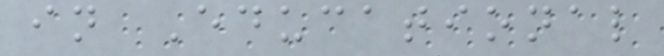in Educational
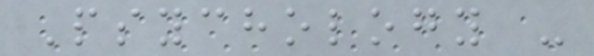Psychology -
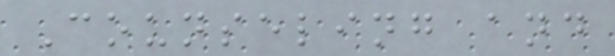Counseling and
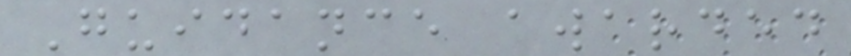Guidance awarded
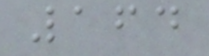164
